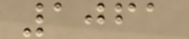1061
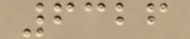6326
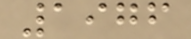1976
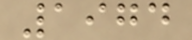1974
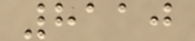8110
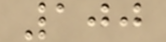100
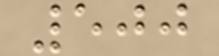500
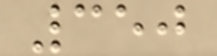350
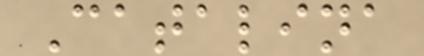Catalina
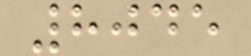8045
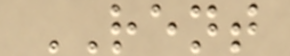RENT
